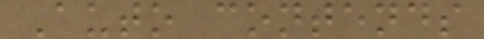Auto contends
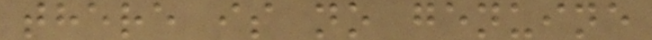there is no genuine
